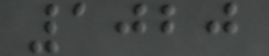1020
